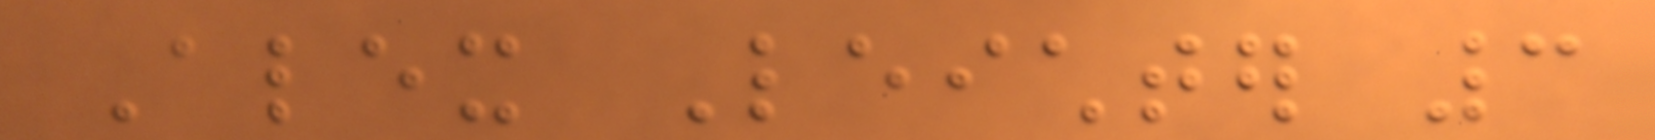Alex Leichter 3
